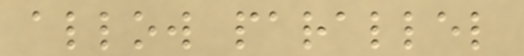allow parallel
